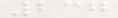237
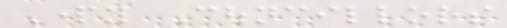Party Councillors
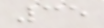35
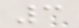3
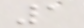1
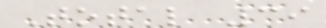Total 39
